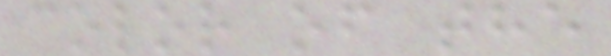color of the
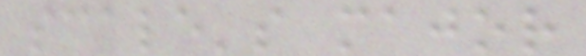scale's major
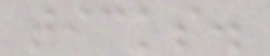ticks.
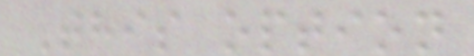This option
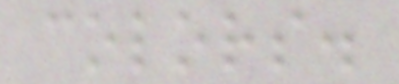colors.
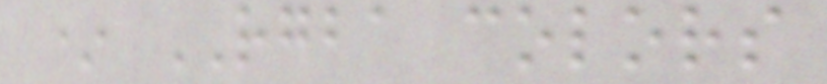* RGBA colors
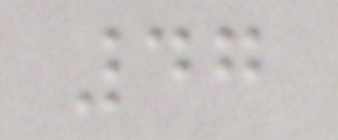47
